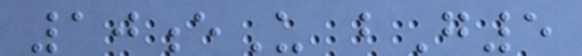10eU bG5
